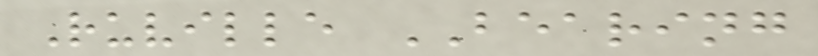Ruville BEARING
